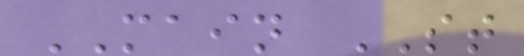MAIN ST
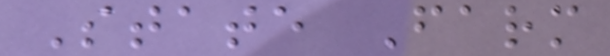State Farm
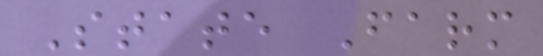State Farm
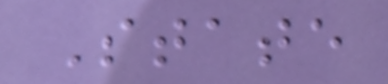State
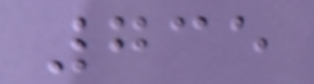735
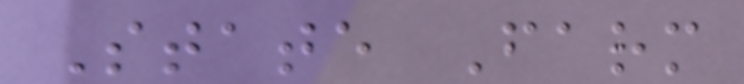State Farm
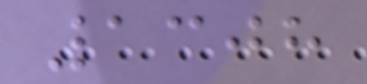1308
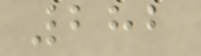282
